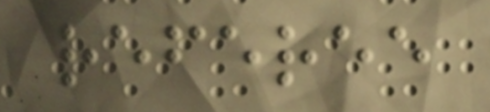referee
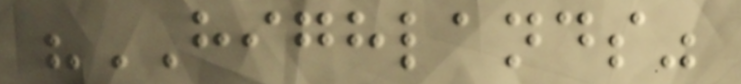"HIGHLANDS"
